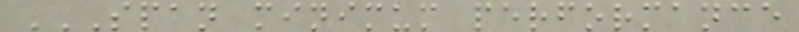SPAN MINIMUM PERFORMANCE
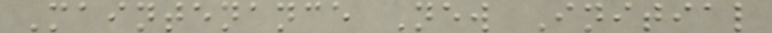Maintenance New Initial
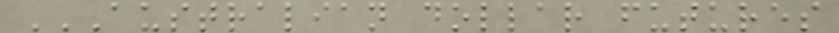AUSTRALIAN DOLLAR FUTURES
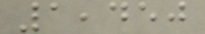1,450
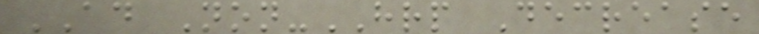AD Non-HRP Decrease
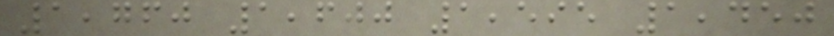1,760 1,600 1,595 1,450
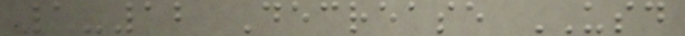1-12 Decrease USD
